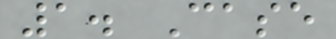1. Case
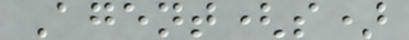Agent(s)
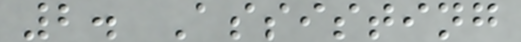2. Assisting
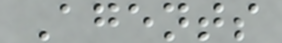Agents
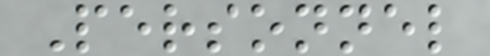Personnel
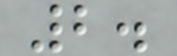2.
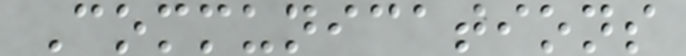Communications
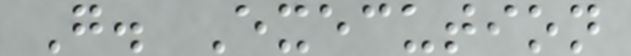G. Execution
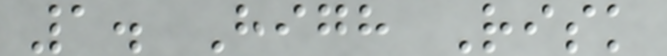1. High Risk
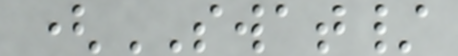(SWAT/
